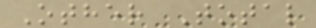Other Total
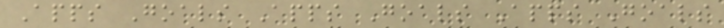Apps Goals Apps Goals Apps Goals
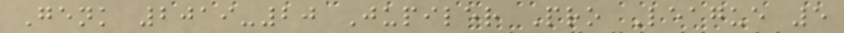Genk 2019-20 Jupiler Pro League 5
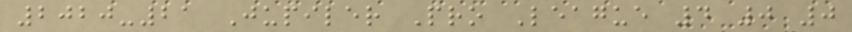2020-21 Jupiler Pro League 4 0 0
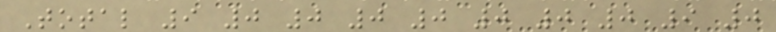Total 9 0 0 0 0 0 0 0 9 0
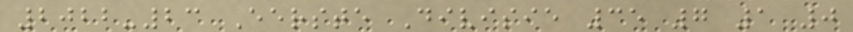2022-23 Eerste Divisie 35 7 1 0
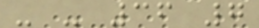- - 36 7
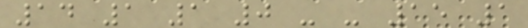14 1 1 0 - - 15 1
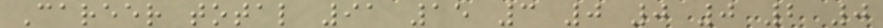Career total 91 15 3 0 0 0 2 0
